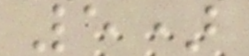5)
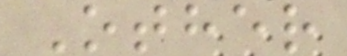Other
